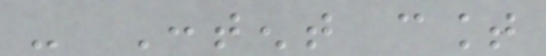- Content count
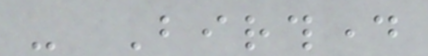- Birthday
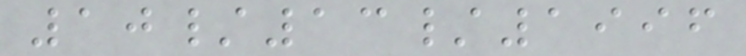10/13/1996
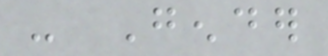- Gender
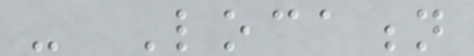- Location
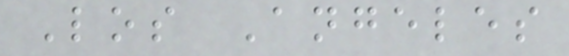Los Angeles
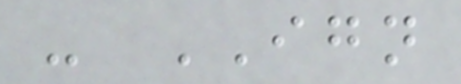- IGN
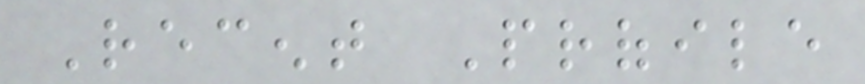Recent Profile
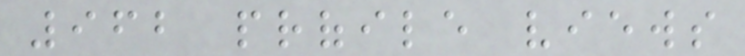962 profile views
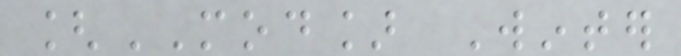[MOD] Winter
